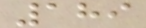189
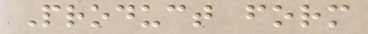Product form
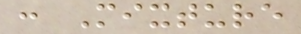: Mixture
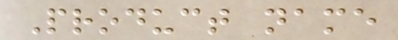Product name
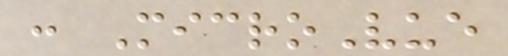: MicroVue
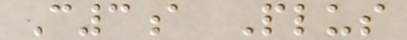C3a Plus
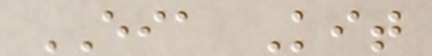EIA Kit
